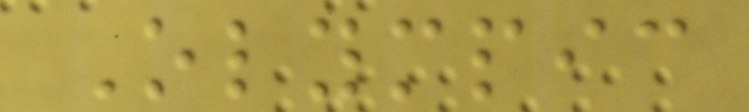Olympic
